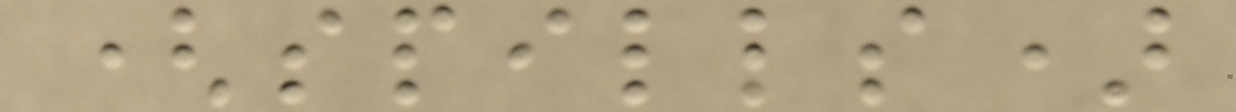(spills)
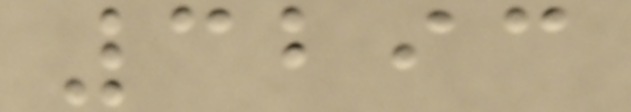3293
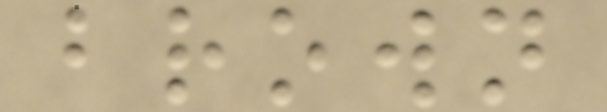brown
